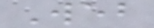Web
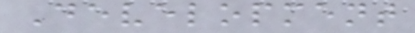Development
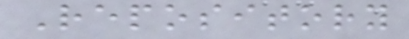Repository
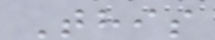This
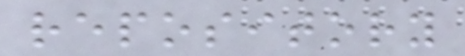repository
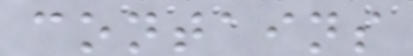contains
